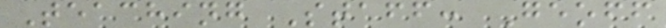Teaching Staff: Geoff
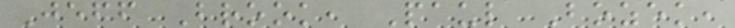Jeff Brook, Paul Bozek,
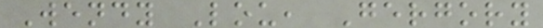Wendy Lou, Gergory
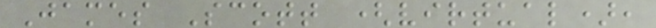James Scott (virtual),
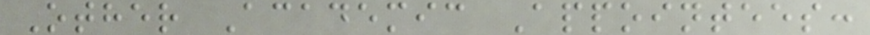Other Academic Appointees:
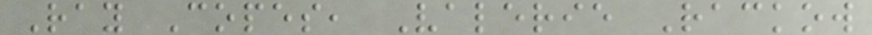Ray Copes, Valerie Rackow
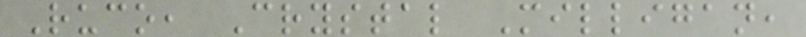Ruco, Crystal Milligan,
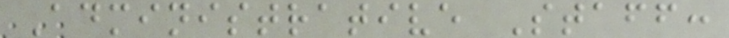Administrative Staff:
